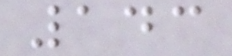143
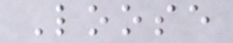Loose
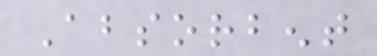Absorbent
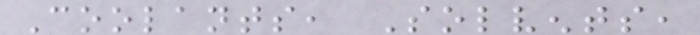Coolants, Solvents,
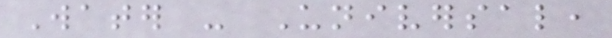Water - Universal,
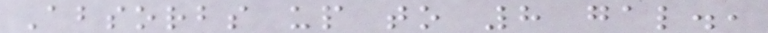Absorbs up to 8 gal.,
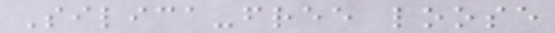Silica-free loose
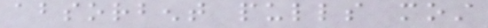absorbent pulls most
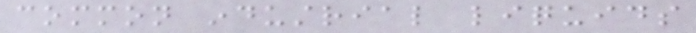common industrial liquids
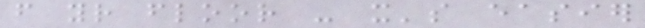from your floor - it's easier
